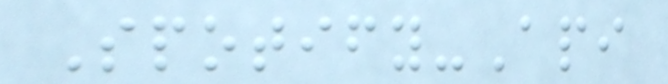Spotify-Api
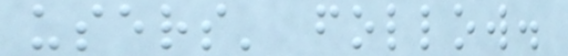users' follow.
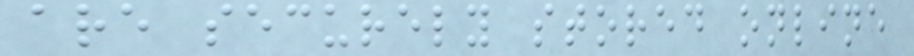are securely stored online
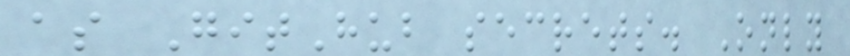as GitHub secrets. Only
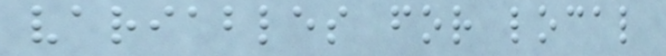variables for local
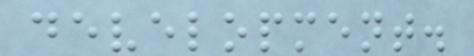development.
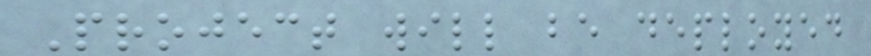Project will be deployed
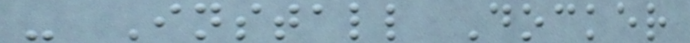- Install Docker
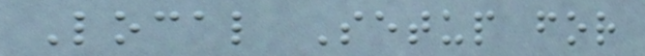Local Setup for
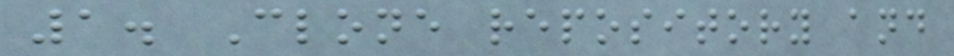1. Clone repository and
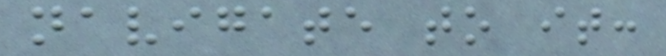navigate to it:
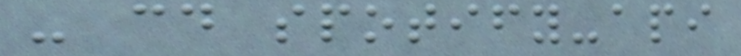- cd spotify-api
